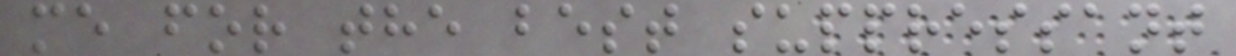me for the best suppressant
